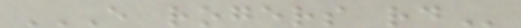E ROGERS RD
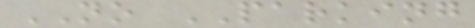NO PARKING
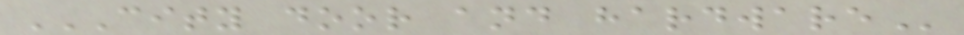CITY DOOR AND HARDWARE
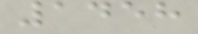1458
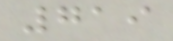719
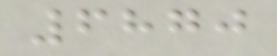6870
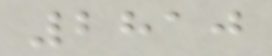2810
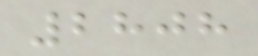2808
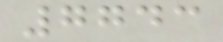7743
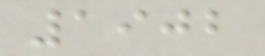1902
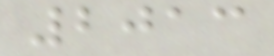2013
